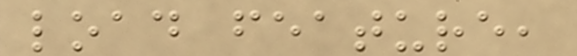load feature,
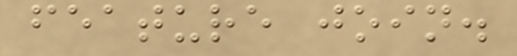feature join.
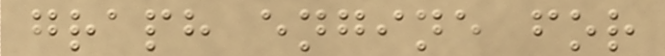graph engine for
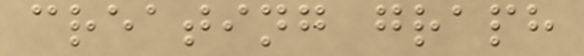creating graph
